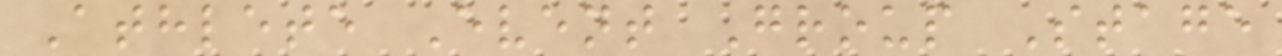Athlete Event Group Stage
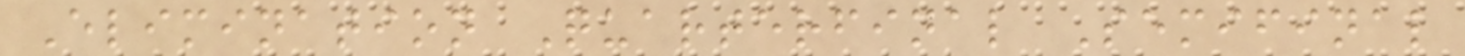Elimination Quarterfinal Semifinal
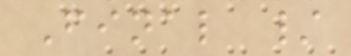Final /
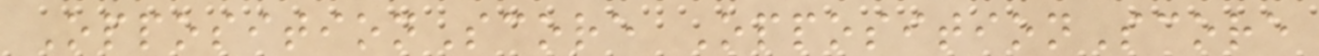OppositionScore OppositionScore
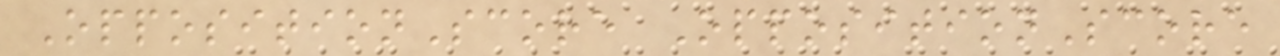OppositionScore OppositionScore
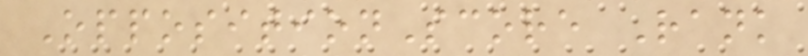OppositionScore Rank
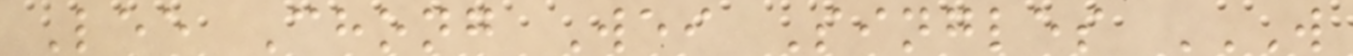Lee Chong Wei Singles W
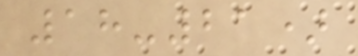18-21)
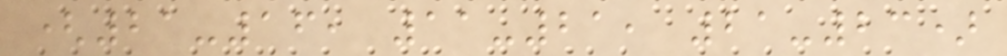(21-16, 11-21, 21-23)
